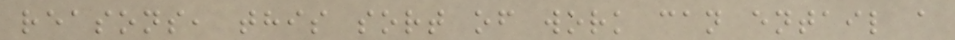reasons, this sort of work can entail a
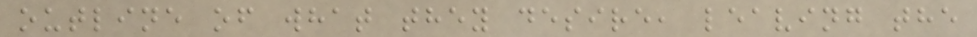outline of what they desire, leaving the
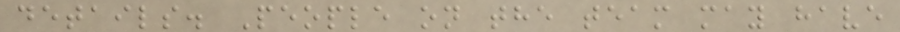details. People on the team may have
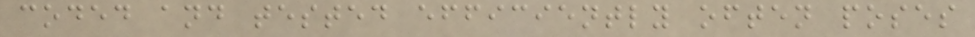coded and tested efficiently often poses
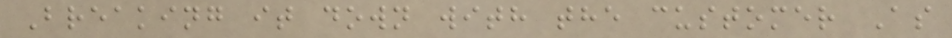Breaking it down with the customer As
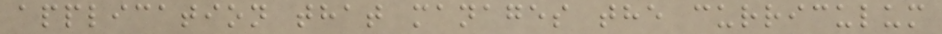application that manages the curriculum
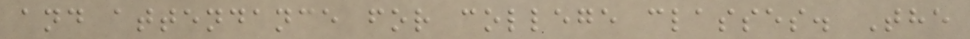and attendance for college classes. The
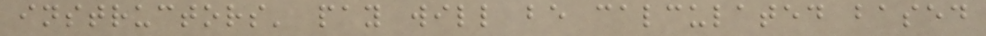instructors' pay will be calculated based
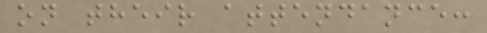on their attendance:
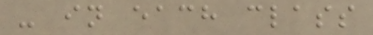- in each class
